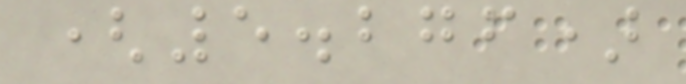(5.276)
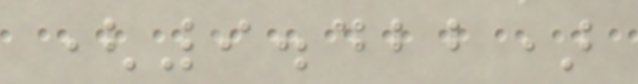(9.422)
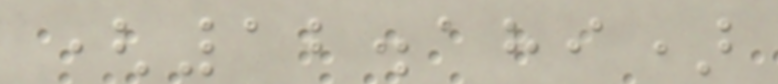(12.189)
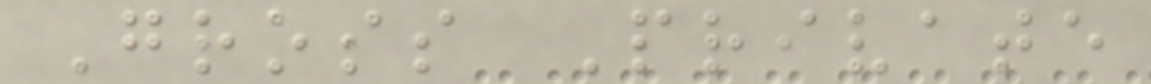Gross Private
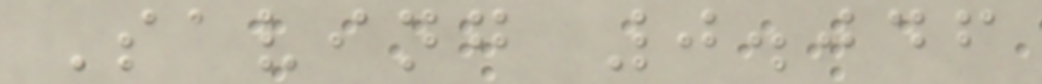Saving 0.046
